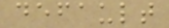default
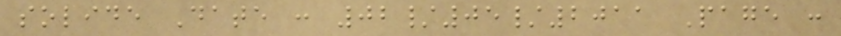solide Date : 02/05/2011 Page :
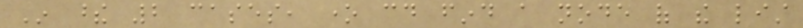In these 2 cases, one could find a node of the list
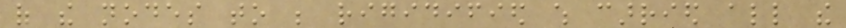of the nodes to be rigidified which carried all the
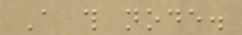A this node.
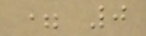= 0
